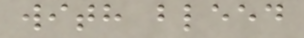with bleed
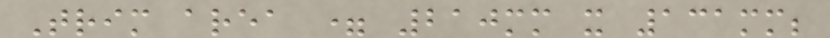Trim area = 210mm x 131mm;
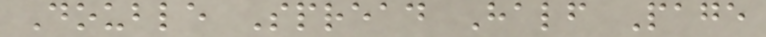Double Spread Half Page
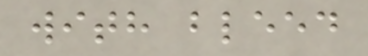with bleed
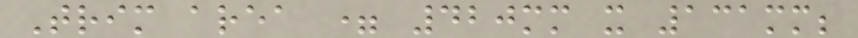Trim area = 420mm x 131mm;
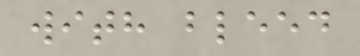with bleed
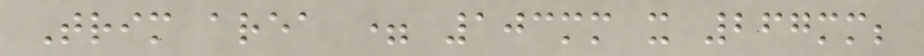Trim area = 103mm x 267mm;
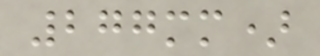277mm)
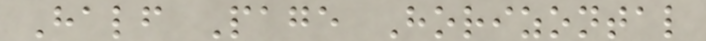Half Page Horizontal
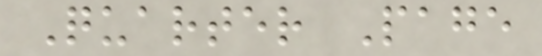Quarter Page
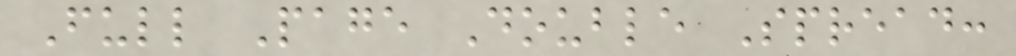Full Page Double Spread:
